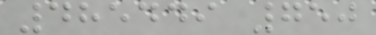485449 750
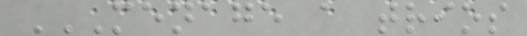MENAGE A TRIOS
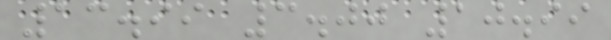13.99 3.00 10.99
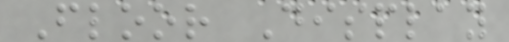Floor Display
